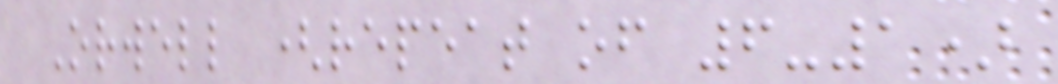Orwell (repeat of 6-1)
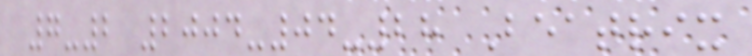7-2 2004-04-28 Beatrix
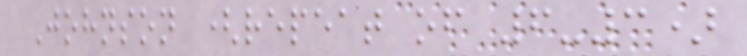Johnson (repeat of 6-3)
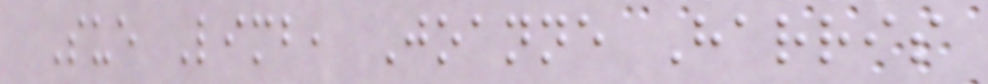Sue Limb, Joanne Harris
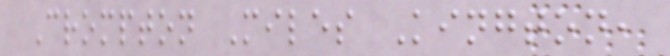Crompton Miles Kington,
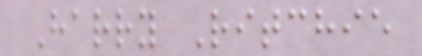Harry Ritchie
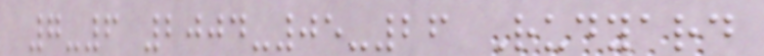7-6 2004-05-26 Rudyard
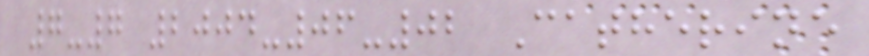7-7 2004-06-02 Catherine
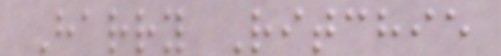Harry Ritchie
